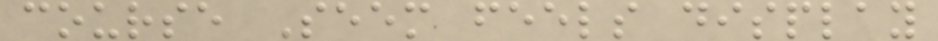course Seem feels display
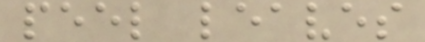peel leaves
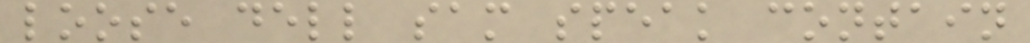loose dell sam speak contain
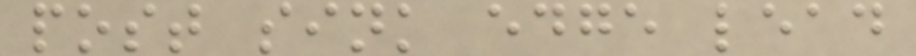post sink edge lead
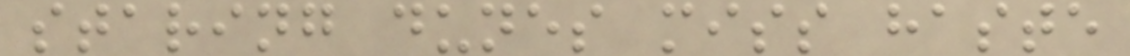staring dunes miss haste
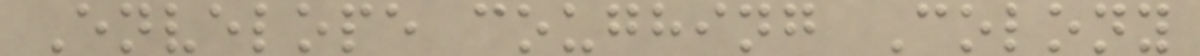Envelope coughing Colony
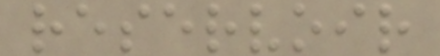reservoir
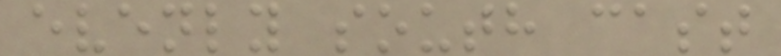evenly south cast
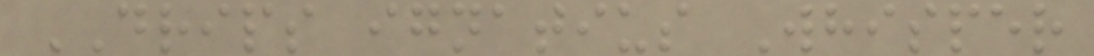DRIPS ignatius Whisper
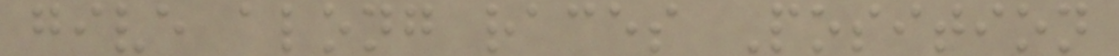give along races Position
